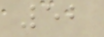52
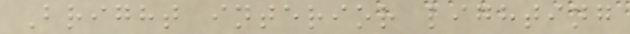Bright interior lighting
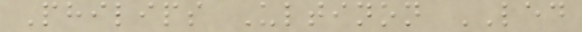Philips Ultinon LED
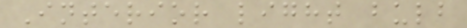Interior light bulb
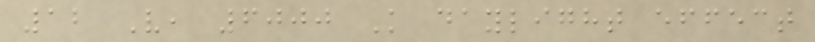12 V, 6000 K daylight effect
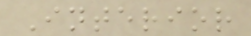Interior
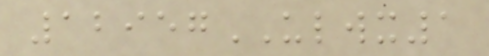12957ULWX1
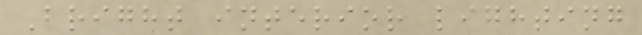Bright interior lighting
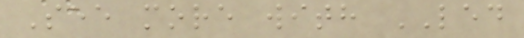See more with LED
